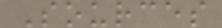Sources
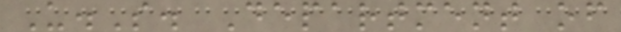U.S. Department of
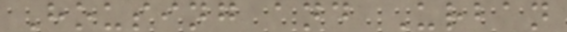Housing and Urban
